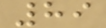89
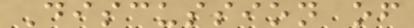Discussion of
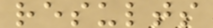results
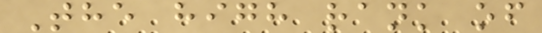The high rank of
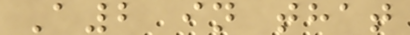A2 in that
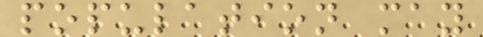population may
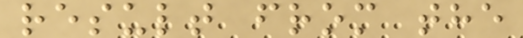result from the
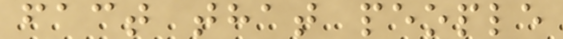fact that people
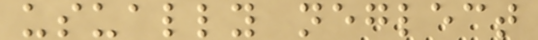usually neglect
